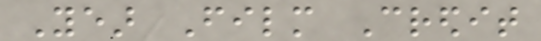Year Film Credit
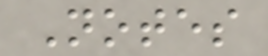Notes
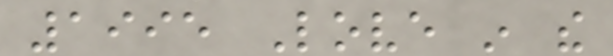1995 Love in the
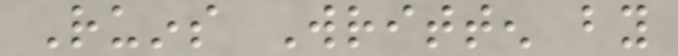Ruins Written by
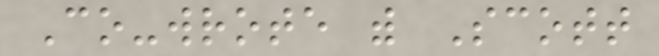Co-wrote with Scott
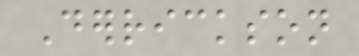Derrickson
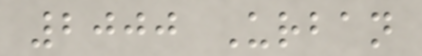2000 Urban
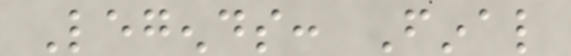Legends: Final
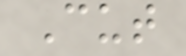Cut
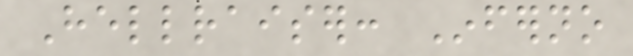Hellraiser: Inferno
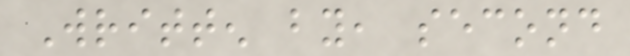Written by, second
